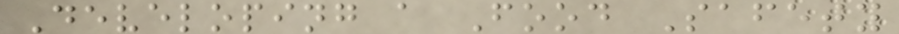Developing a Food Safety
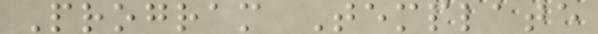Program Template
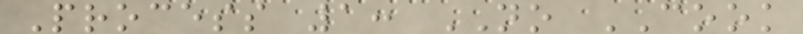Process 1: NO COOK
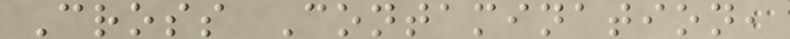Cross Contamination,
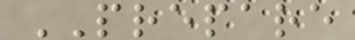PREPARE
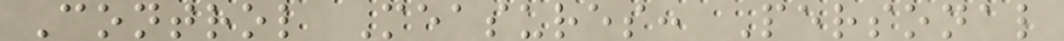Control Measures: Personal
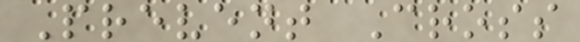Prevent Cross
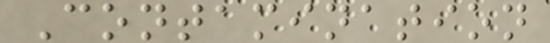Contamination
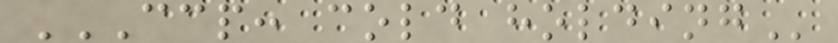CCP: COLD HOLDING
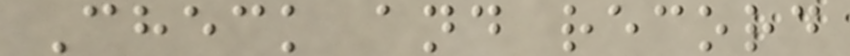Check and record
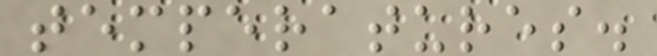temperatures.
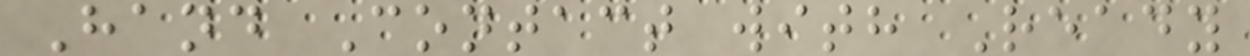Hand Contact with Ready
